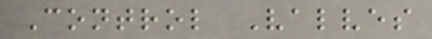Control Valves
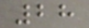28
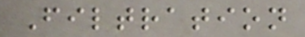Filtration
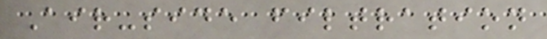Air-side filtration
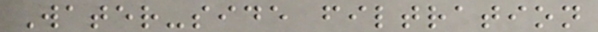Water-side filtration
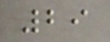29
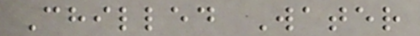Chilled Water
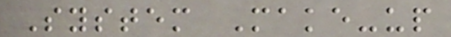System Make-up
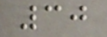30
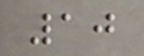10
